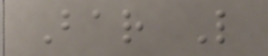Bar L
